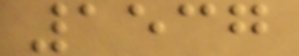1537
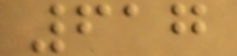617
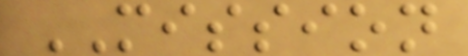MISSION
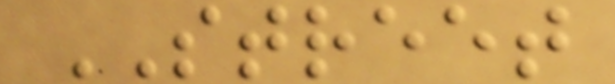STREET
